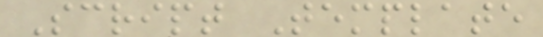Script Template
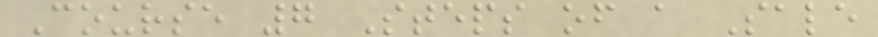Course 7 Steps of a Sale
